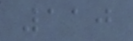110
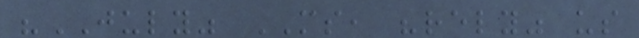"JULY" MS, "rely" us
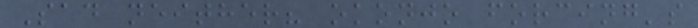Sad neither? okonjo forcing's
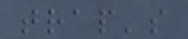trap's
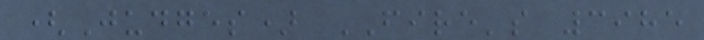(Judges) FIRE's 3985
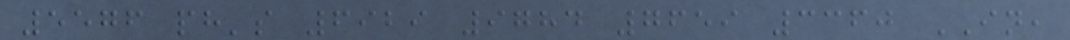5576 ph's 6929 9784 7659 3360 IN,
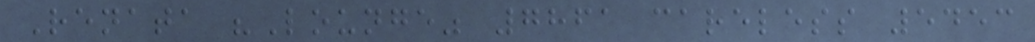Renata "Lounge" 7861 careless 5453
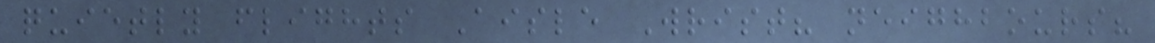quietly flights Aisle Wrist? neighbours?
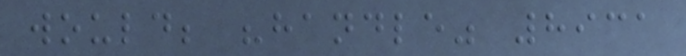would; "handle" 8931
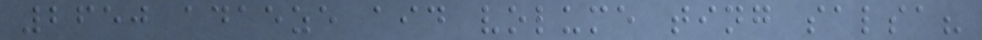2650 adaeze aid volume ting salsa?
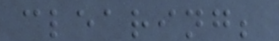clearing;
